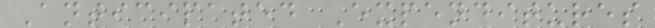Anticipated Expenditures
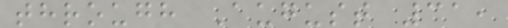through August 31,
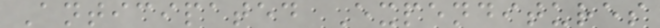Anticipated Expenditures
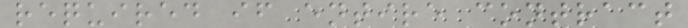required if entire contract
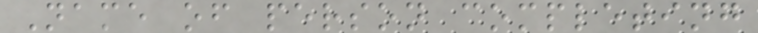Name of person completing
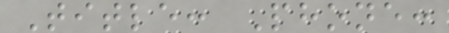Title: Phone:
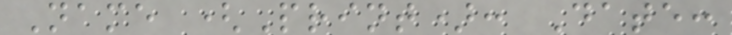Name (Print): Date:
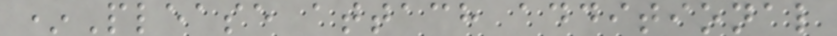*Please attach additional
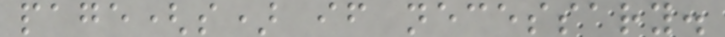page(s) if necessary.
